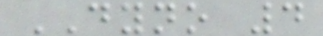DYNO 4
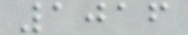1016
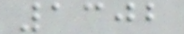1302
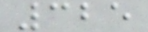325
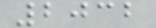2032
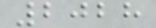2028
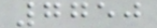7750
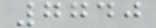7740
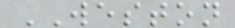WESTON
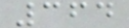364
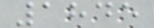1845
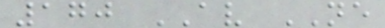170 AV NE
